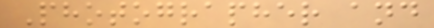Photographer and
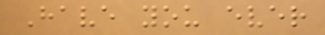Have you ever
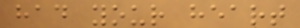had your heart
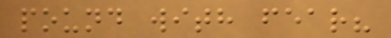pound with fear?
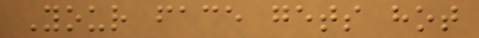Your face gets hot
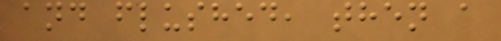and flushed, then a
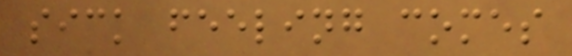sick feeling comes
